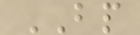BP
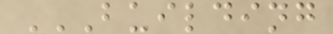BUILDING
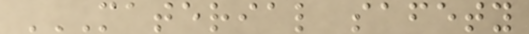MATERIAL SAFETY
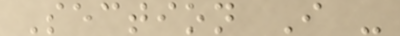Section I -
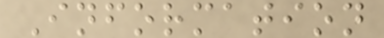Information
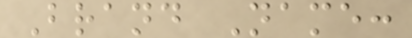Brand Name:
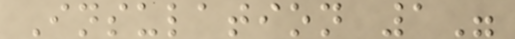Insulation 1"
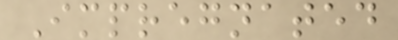Impregnated
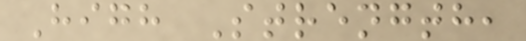High Strength,
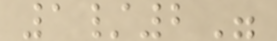1/2"
